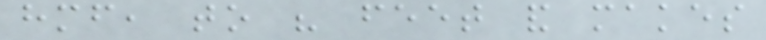himself, to his feet and makes
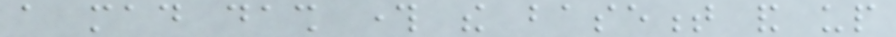a mad dash through the basement and up
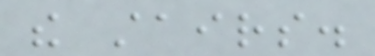the stairs.
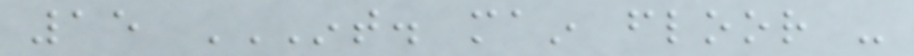15 INT. MAIN FLOOR -
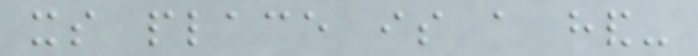its place is a hand-
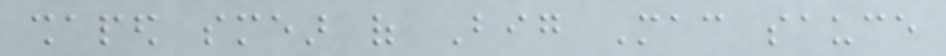shaped smear of Big Mac sauce
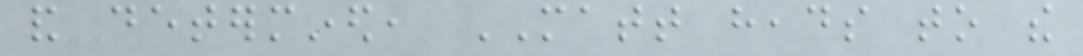and determined, MATT heads to the
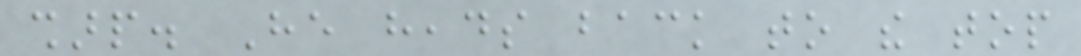sharp. He heads back to the top
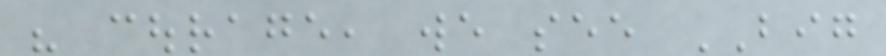his courage, we see BIG
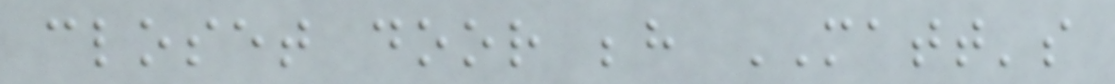closet door behind MATT's
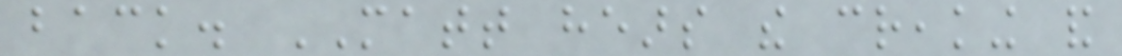back. MATT hears the creaking and
